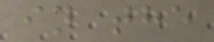in the
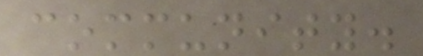community.
